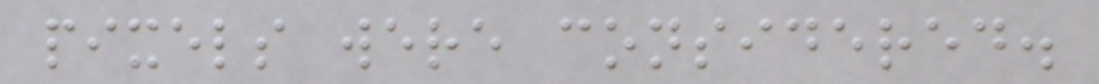pixels were considered.
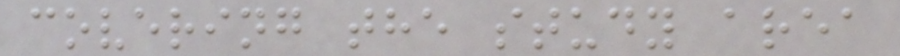covering the study area
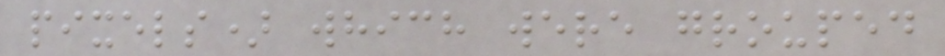pixels) which were grouped
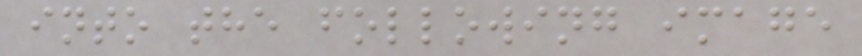into the following image
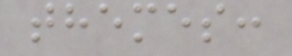themes:
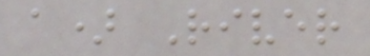a) River
